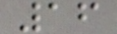16
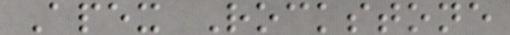Apex Rockstone
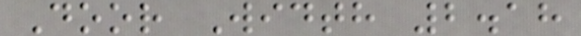Door Width 2.18
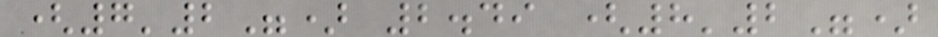(7'2") 2.49 (8'2")
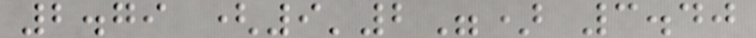2.79 (9'2") 3.40
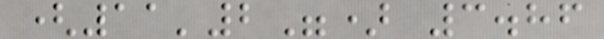(11'2") 3.86
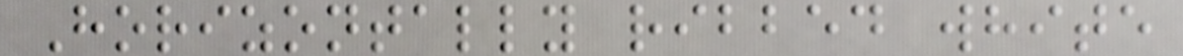Horizontally ribbed white
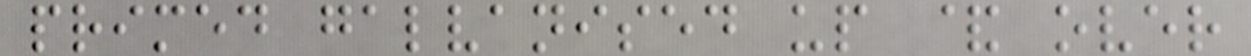primed galvanised up & over
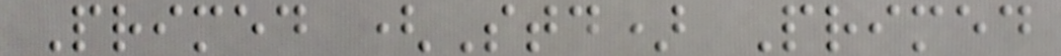Primed (Std) Primed
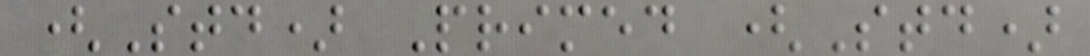(Std) Primed (Std)
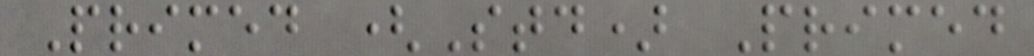Primed (Std) Primed
